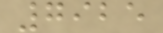7925
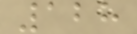128
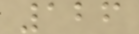126
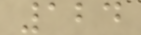124
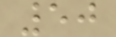50
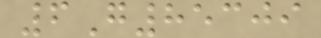6G85309
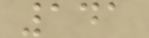141
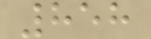858
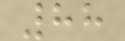88
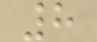8
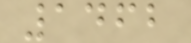1462
